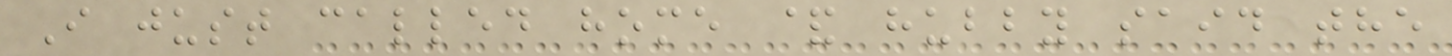I just called home & hubby said the
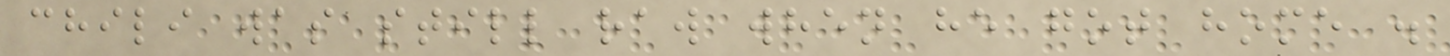chili was still raw when he got home .
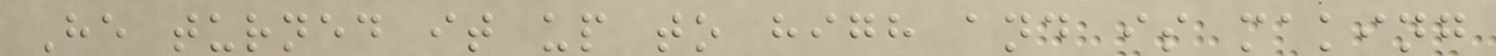He turned it up to high and is making
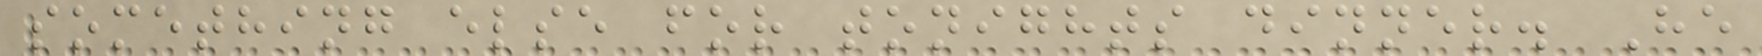something else for tonights dinner. He
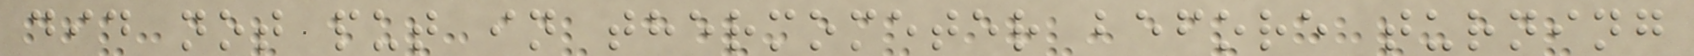did not put in thermometer before turning
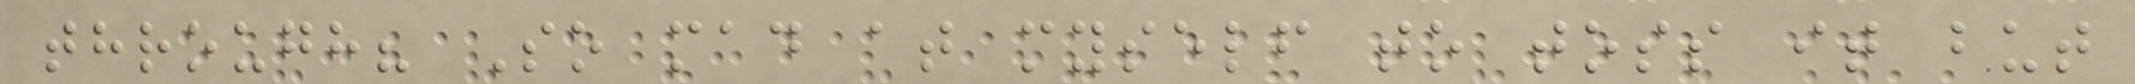through? So mad at myself to toss it but
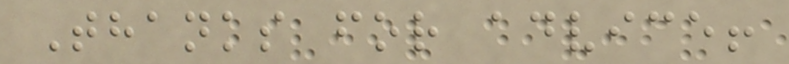Thanks for advice!
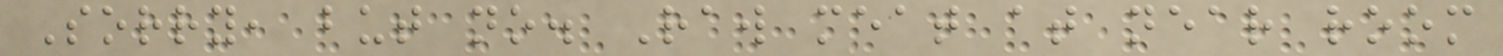Sorry, but no. Raw meat at near room
